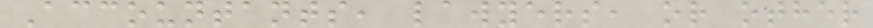Accountants, lawyers, or other
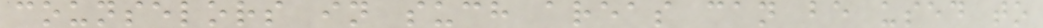counselors in such areas can be used to
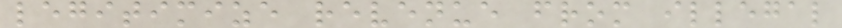legitimize revenue from illegal
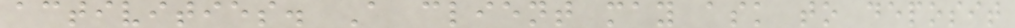activities. A client may ask to deposit
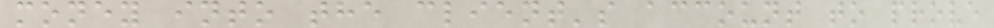money into the client's account to prove
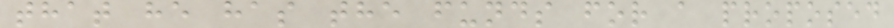that he has the funds for a proposed
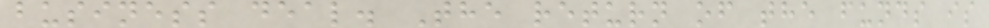business deal. The return of the funds is
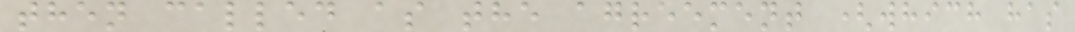then called as the agreement (which has
